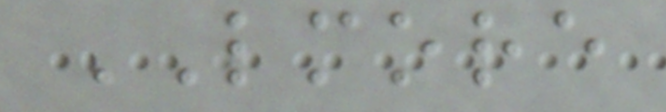LMORE
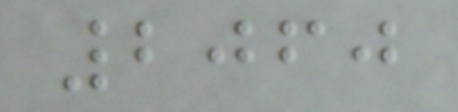2060
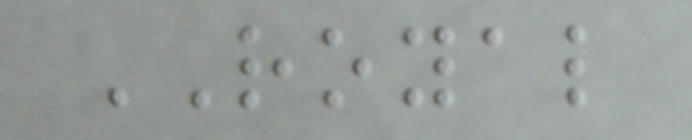ROYAL
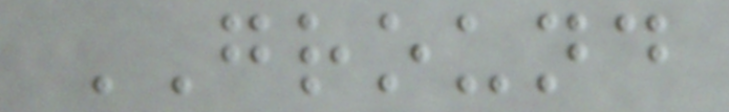GROUND
